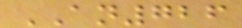AN726
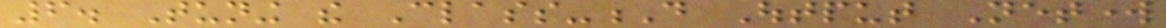6. Tuning the Class-D Output Network
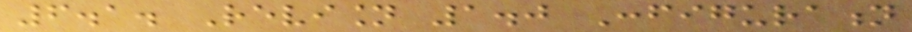6.1. Revision 1.0 Configuration
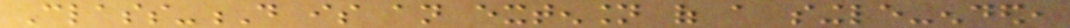Class-D is an extension of a single-ended,
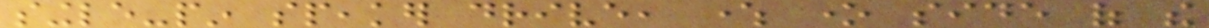single-pin speaker drive, where one side of the
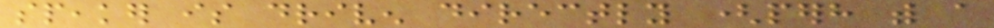speaker is driven directly (perhaps with a
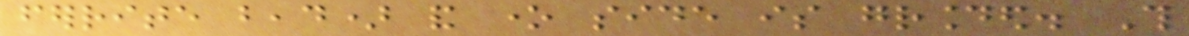ferrite bead) and one side is grounded. This
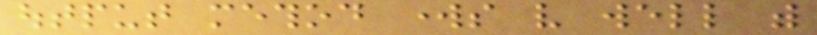output method works very well with
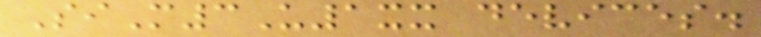SiM3U1xx devices.
